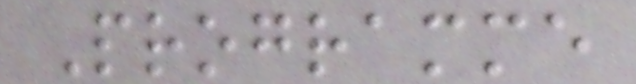Programme
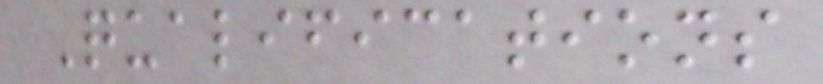Qualifications
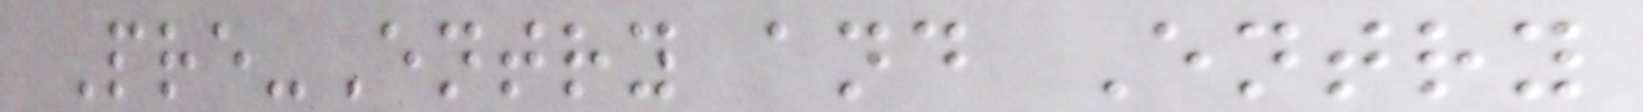Pre-Entry and Entry
